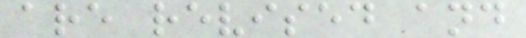are revised and
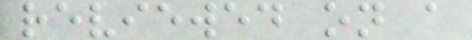reviewed on a
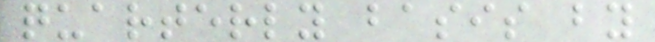quarterly basis by
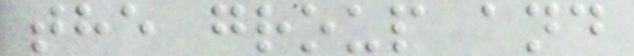the group and
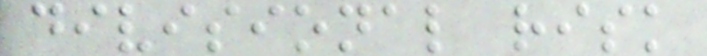divisional risk
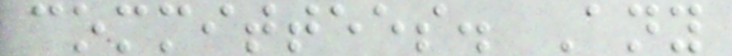committees. Any
